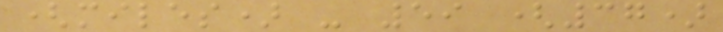(miles) - 59 (37)
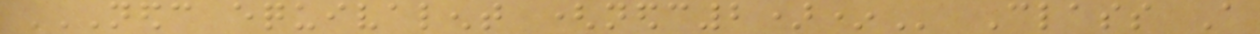NEDC EQUIVALENT (NEDC2)* Class A
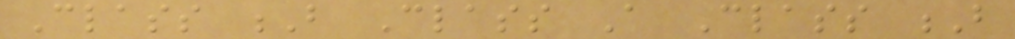Class B Class A Class B
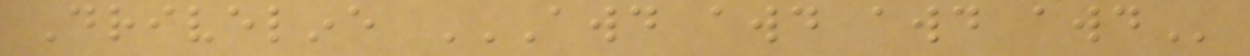Driveline AWD AWD AWD AWD
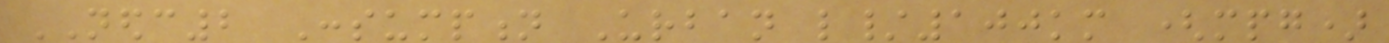NEDC2 Consumption Urban l/100km (mpg)
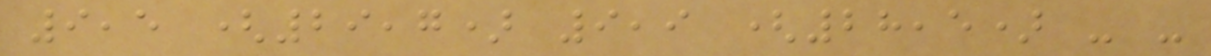9,5 (29,7) 9,9 (28,5) - -
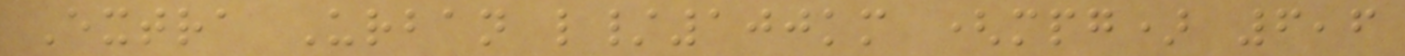Extra Urban l/100km (mpg) 6,6
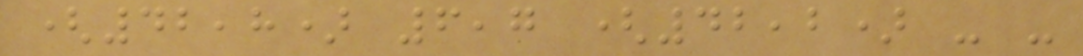(42,8) 6,7 (42,2) - -
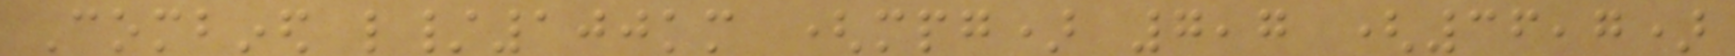Combined l/100km (mpg) 7,7 (36,7)
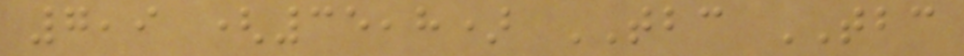7,9 (35,8) TBC TBC
